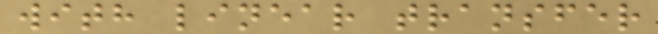with linear transfer
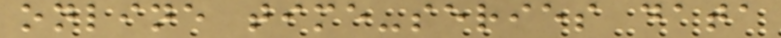online time-series data
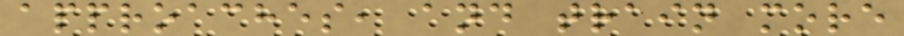approaches, and train more
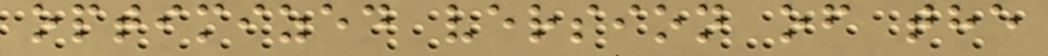optimized version of the
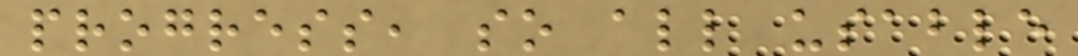progress, so all usable
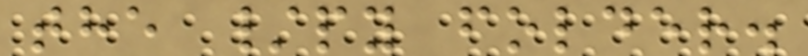the /py folder.
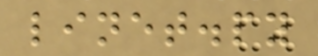linet.py
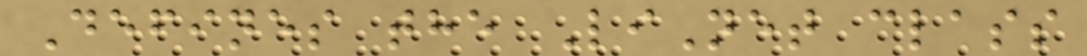Defines the LiNet class
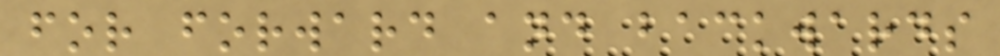for forward and backwards
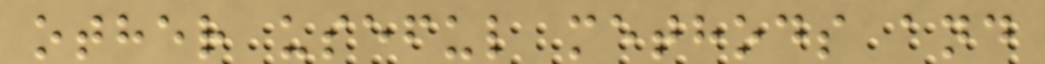other useful methods and
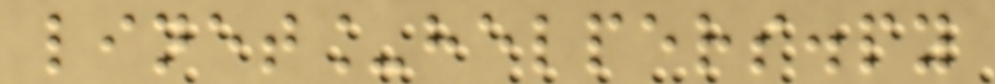linet_helpers.py
